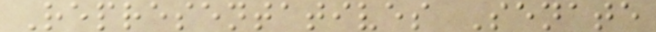Representatives Senate
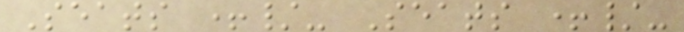Seats +/- Seats +/-
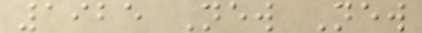1925 New New
